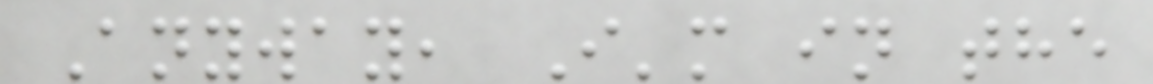Anyway, I'm in the
